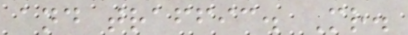and traffic. Mr.
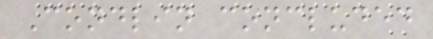Condlin concluded
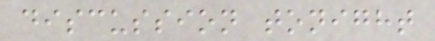discussion tonight
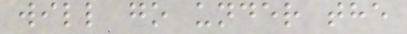will go under the
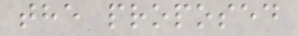the proposed
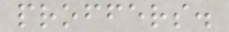proffers.
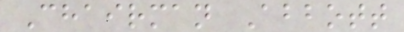Chairman Abbott
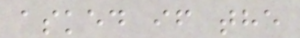asked if the
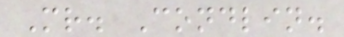Mr. Condlin.
